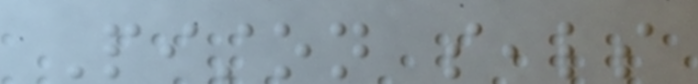Piston seals
